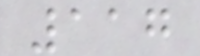117
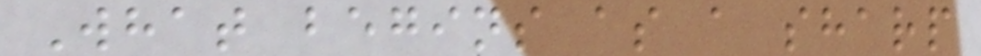What begins as a sharp
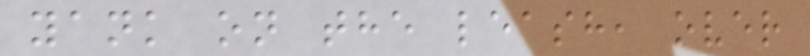yank on the leash, over
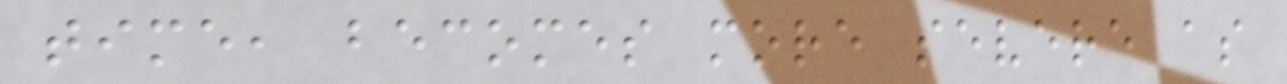time, becomes more severe as
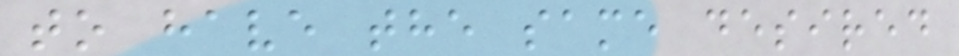to have the same desired
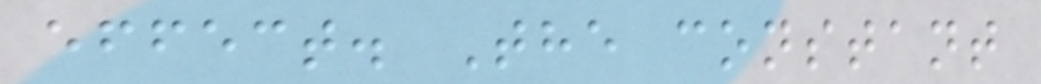effect. The constant
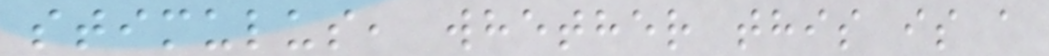stimulus, whether this is a
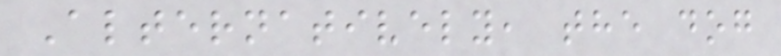Alternatively, the dog
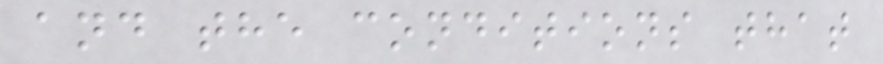and the conditions that
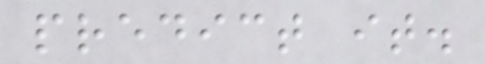predict it.
